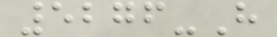5276-H
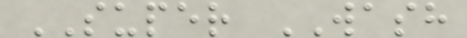SUPER WASH
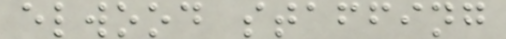elwood staffing
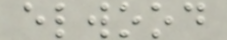elwood
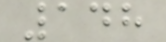148
